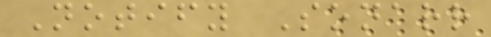Notify Sonarr
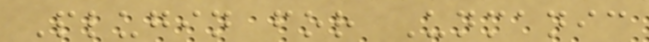Plugin for Unmanic
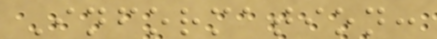Information:
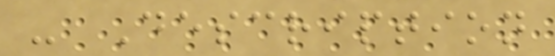- Description
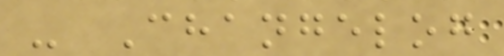- Changelog
